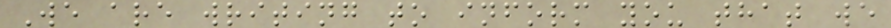We are writing to inform you that we
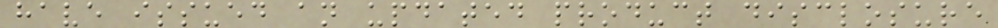have issued an updated product disclosure
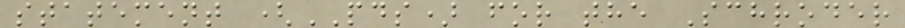statement (PDS) for the Schroder
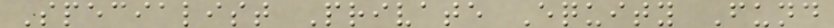Specialist Private Equity Fund
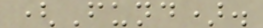(Fund).
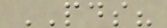PDS?
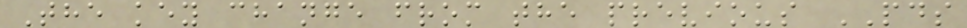The key change from the previous PDS
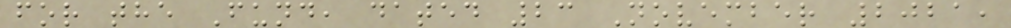for the Fund, dated 23 November 2021,
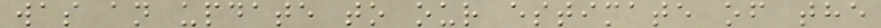was an update to our estimate of the
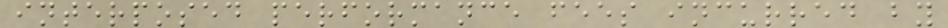interposed performance fees incurred by
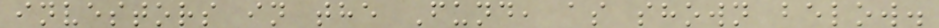investors in the Fund, as shown below.
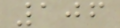106
